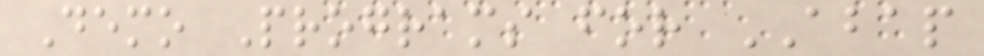Demo Programs for ABAP
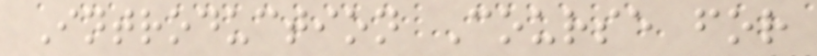Introduction Course for
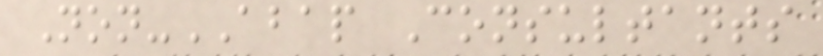Non-ABAP Consultants
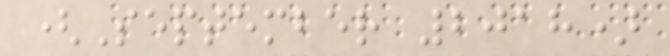(September 2018)
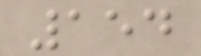154
